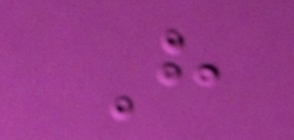H
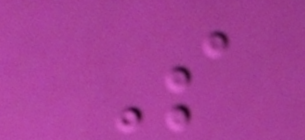S
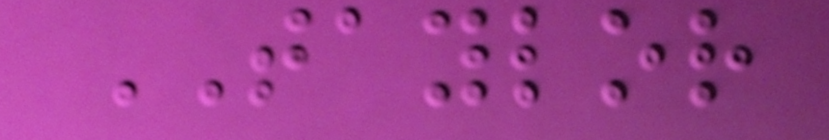TAYLOR
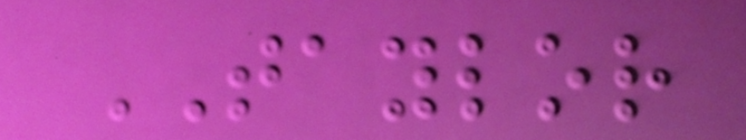TAYLOR
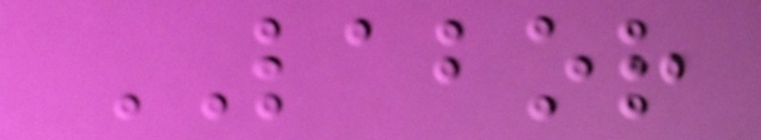LABOR
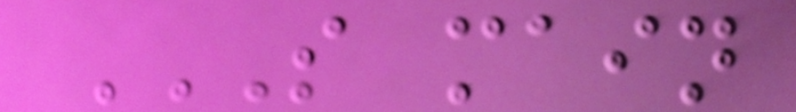S MAIN
